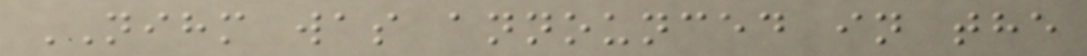NIHM was announced in the
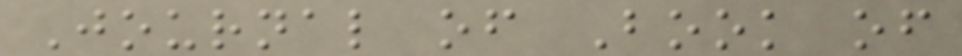Journal of Book of
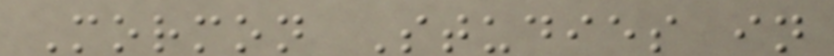Mormon Studies in
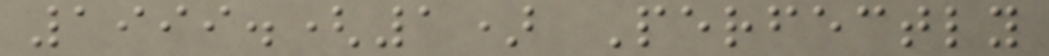1999.(1) Perfectly
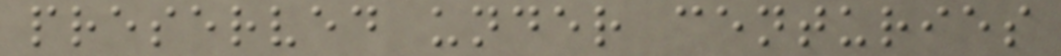preserved under centuries
